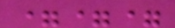===
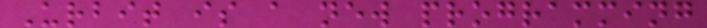Urbit is a new programming
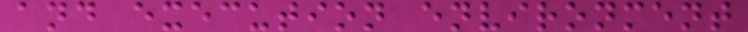and execution environment
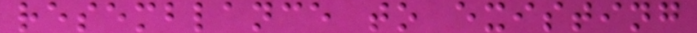resemblance to existing
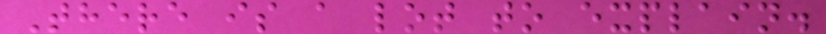There is a lot to explain.
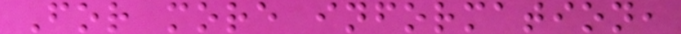For more information,
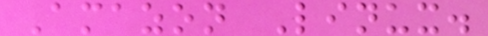Amazon Linux.
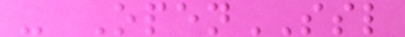- OpenSSL
